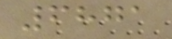6871
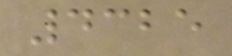4325
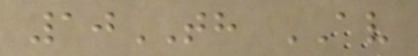10TH AV
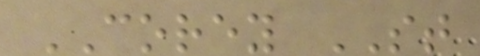COREY ST
